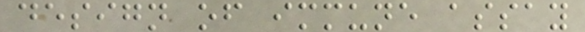design of immune assay
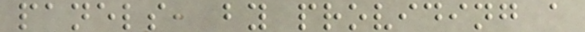panels, by providing a
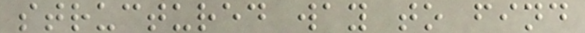structured way to find
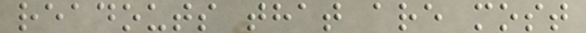readouts that are most
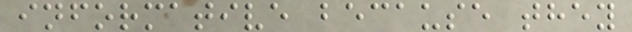informative because they
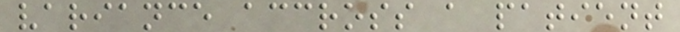variance accross a patient
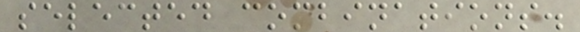selected combinations.
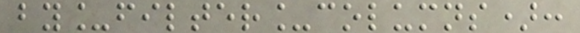by_filter_columns):
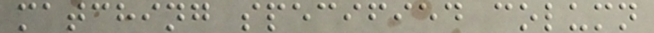matching specified column
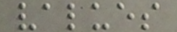values
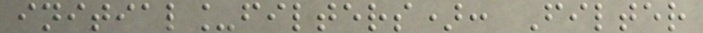initial_filters): Filter
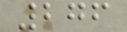276
